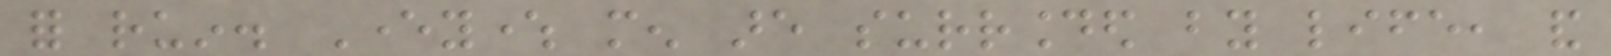for ruin. Everywhere men are surrounded by life, and
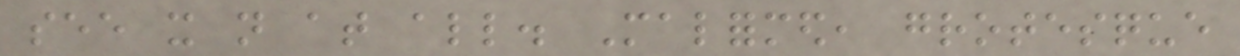see it not at all. Malformed, grotesque
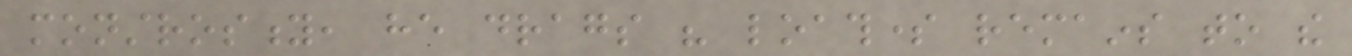monstrosity, he drags his loathsome remains to the
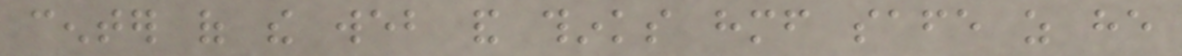center of the web and thinks himself safe as he
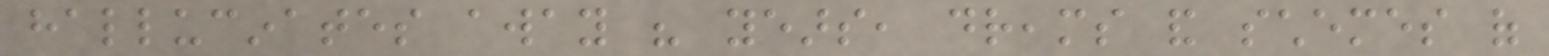hallucinates away his years, dreams and schemes of
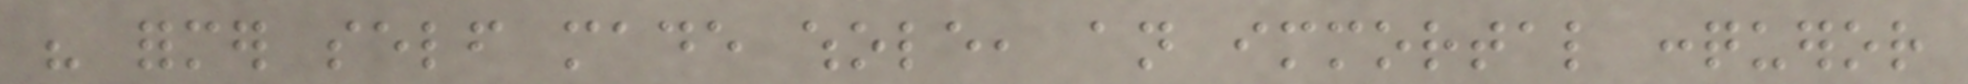his former self made whole, an immortal conqueror
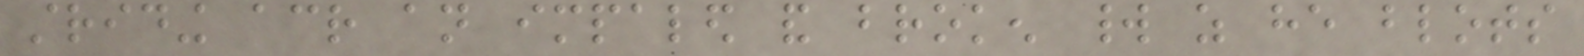striding across an impaled and broken world as he blots
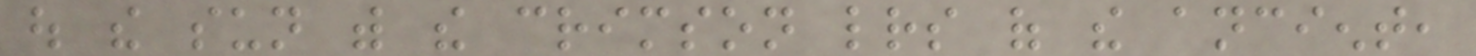out the sun with the crimson letters of the ancient,
